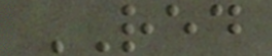RED
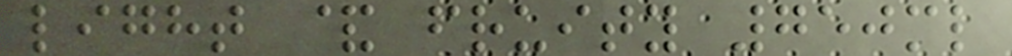light & fruity 750ml
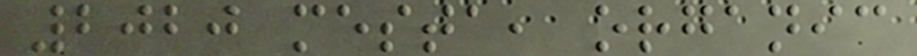2020 mesta, organic
